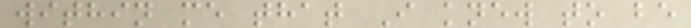within me that I knew to be
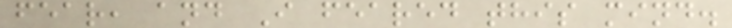fear, and I feared this mind.
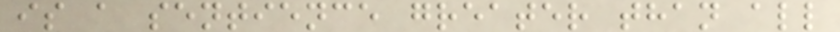is a sentience greater than all
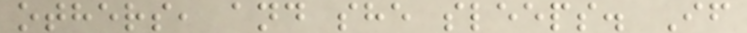others, and she sleeps. If
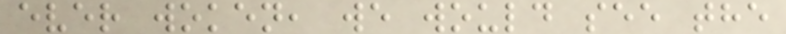ever woken, we would see the
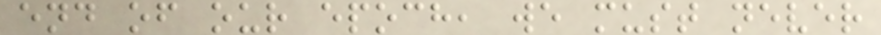end of our epoch, we must never
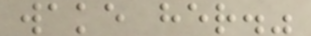wake her."
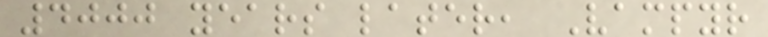4000 years later, Vampyr
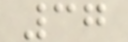37
